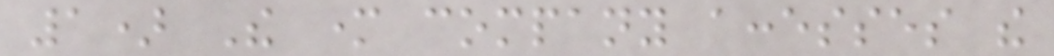1) The mother company accesses the
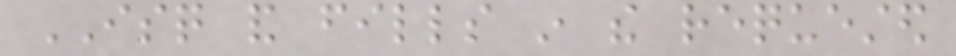ISQ and fills in the requested
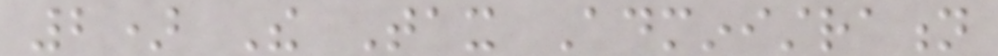2) The Tax Administration
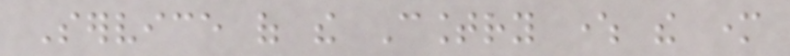Service of the Country where the mother
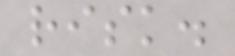risk.
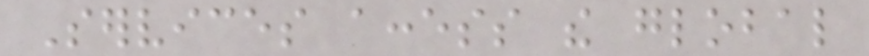Services access the global
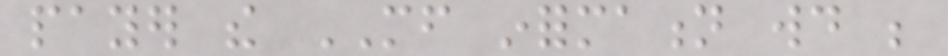payer the MF information would be
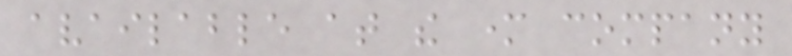available at the mother company
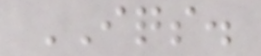IQS.
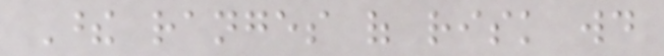These ranges of risk would
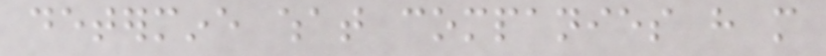determine what companies have more
